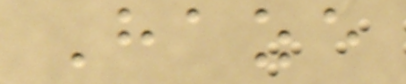Haze
